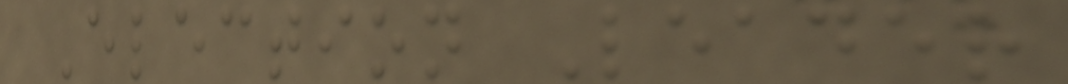Election Leader
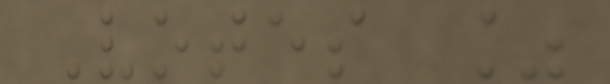Votes %
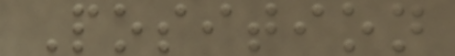Position
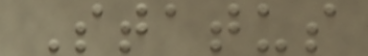Status
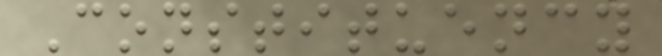Constituency
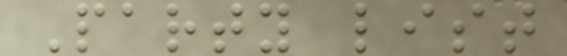Party list
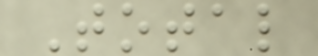Total
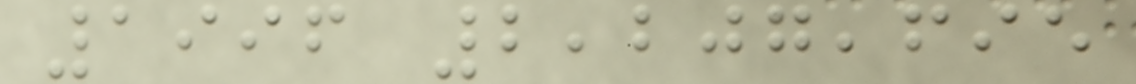1996 2,207,695
